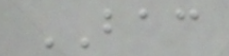BAC
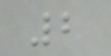2
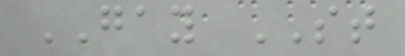GAY ST
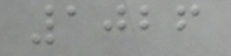1026
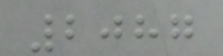2087
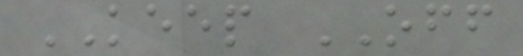KEEP OFF
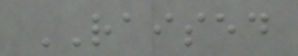RAISED
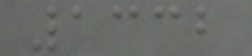1332
